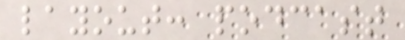layout: podcast
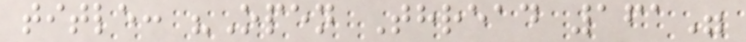title: "Open Thread 161"
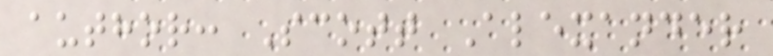author: Scott Alexander
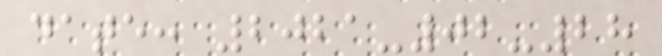date: 2021-02-28
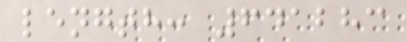length: 641283
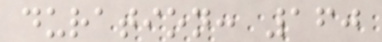duration: 160
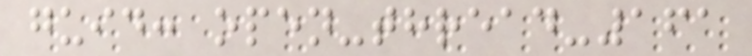guid: open-thread-161
